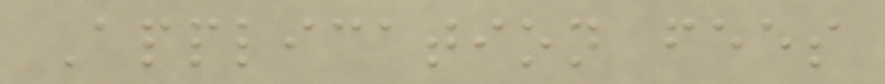Application fees
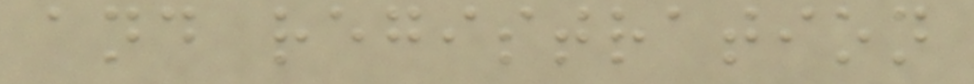and registration
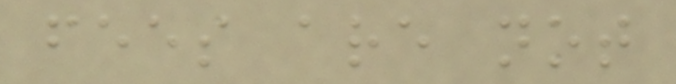fees are not
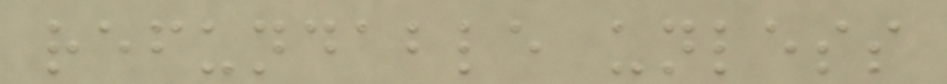refundable unless
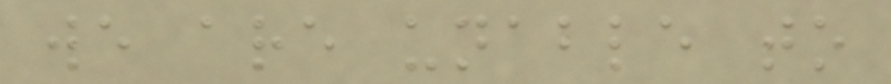we are unable to
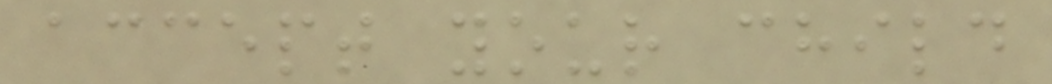accept your child
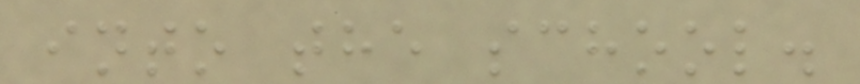into the school.
